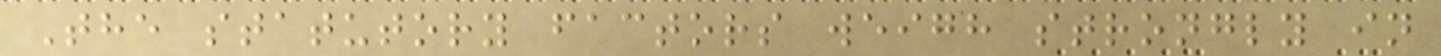The statutory factors weigh strongly in
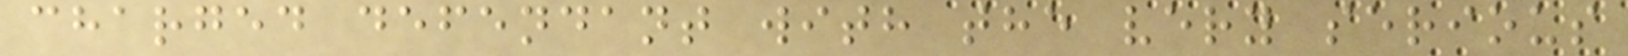charged defendant with the very serious
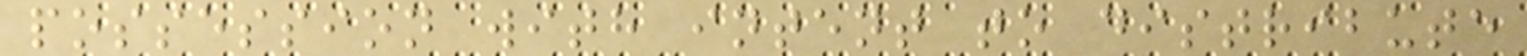possession with intent to distribute
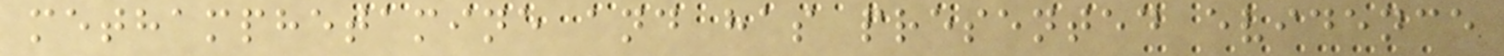methamphetamine and has presented evidence
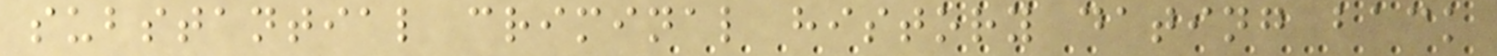substantial criminal history dating back
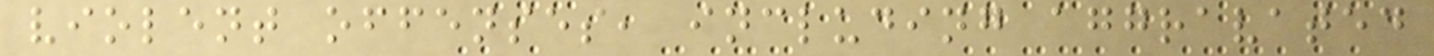violent offenses, including aggravated
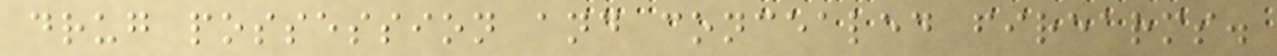drug possession and concealed firearms.
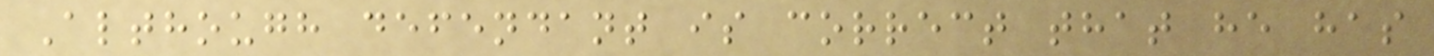Although defendant is correct that he has
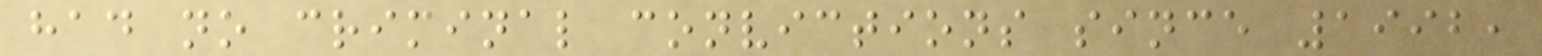had no criminal convictions since 1992,
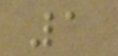1
